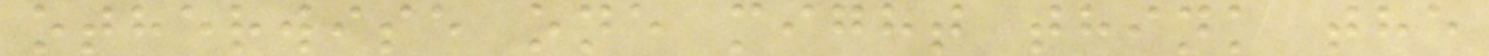otherwise one might think the
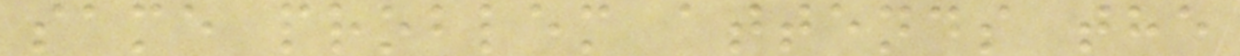same problem attends the
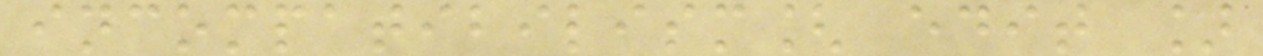incompatibilism[ edit ]
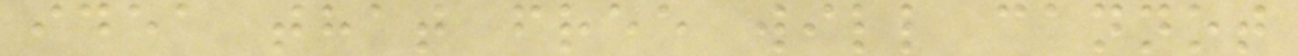idea that free will cannot
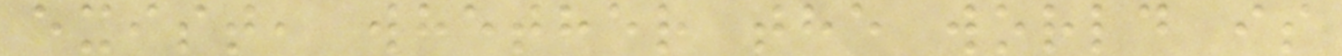exist, whether the world is
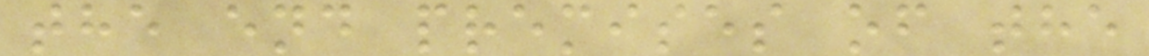the end premises of the
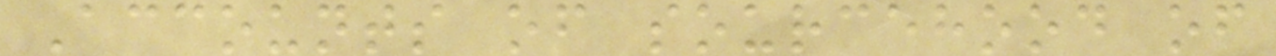Accounts of sourcehood of
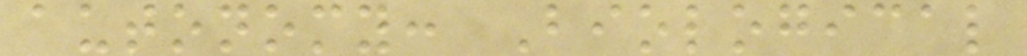autonomy: Biological
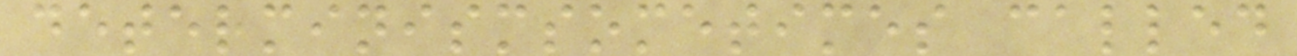determinismsometimes called
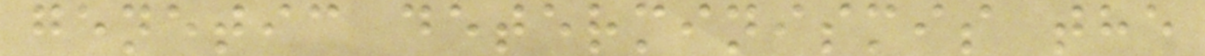genetic determinismis the
